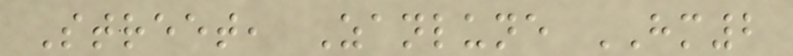Street, Zanlune HM2
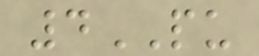4PU
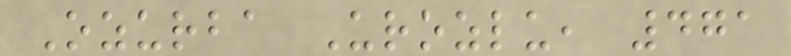Ozurba Urozlu, 471
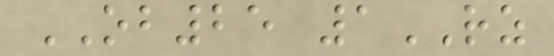OB25 1RZ
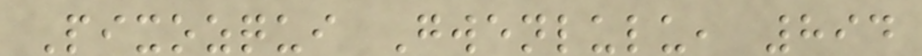Pixozqui Gwenlulu, 894
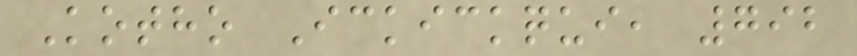Kotho Ickickqui, 792
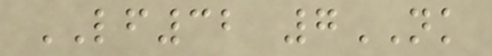LF32 7NK
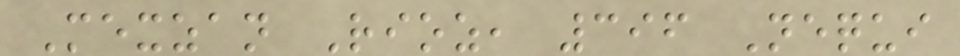Mexzan Rioz, 396 Nequi
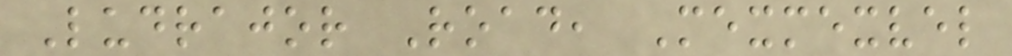Ludrajor Road, Mexmexvel
